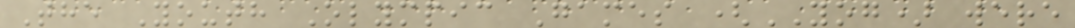The Youth Olympic Games (YOG) were
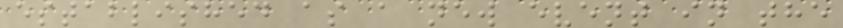established as a new event in the
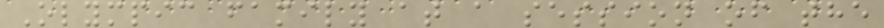Olympic family at a session of the
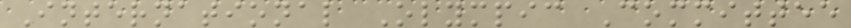International Olympic Committee
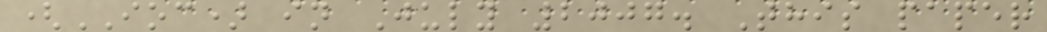(IOC) in July 2007. This paper
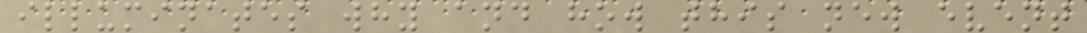illuminates why and how this new event
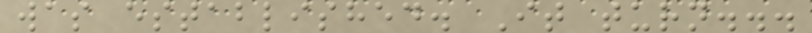was established. It turn...
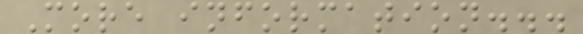More information...
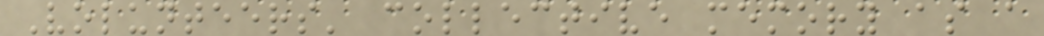Volunteers' collective memory as a
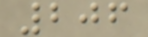206
